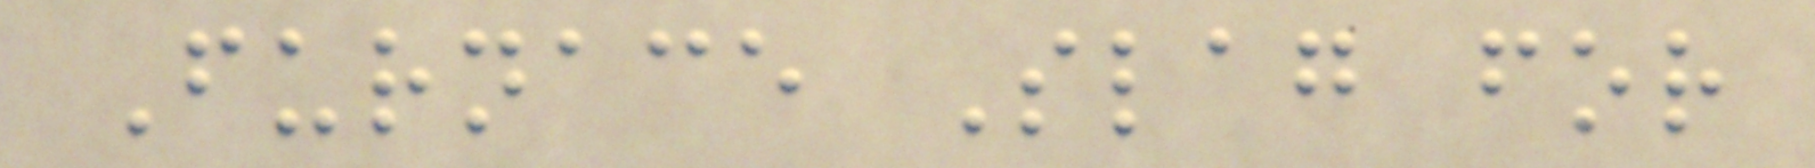Furnace Slag for
